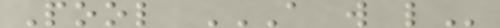Pool A W L
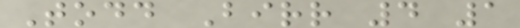Todd Birr 4 1
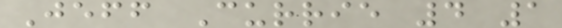Jeff Currie 4 1
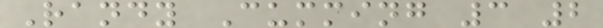Randy Cumming 3 2
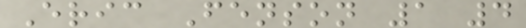Eric Fenson 1 4
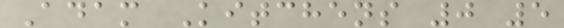Adam Kitchens 0 5
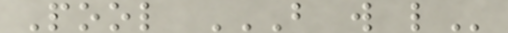Pool B W L
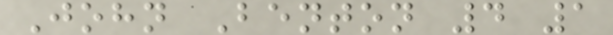John Benton 4 1
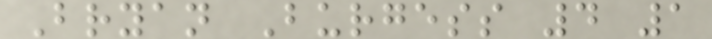Bryan Burgess 4 1
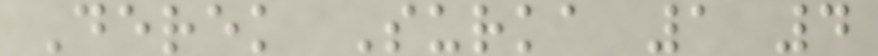Derek Surka 1 4
